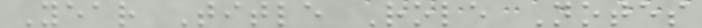Year Title Role Notes
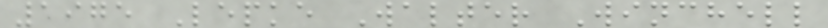1975 Lepke Walter Winchell
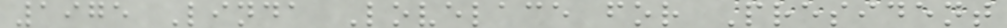1975 Linda Lovelace for President
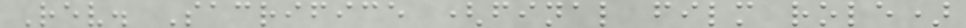Rev. Sacrifice (final film role)
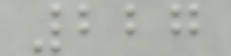227
